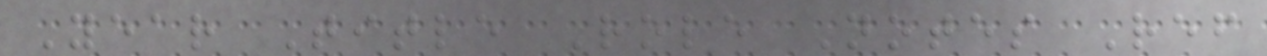Year Title Role Notes Ref
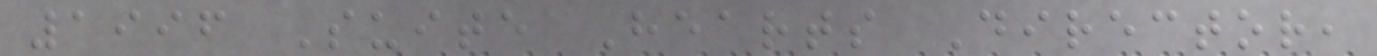1996 Suite Hearts Director,
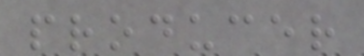producer
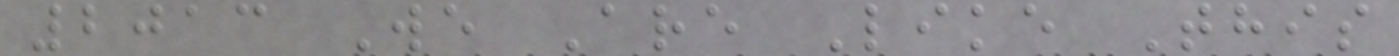2013 We Are Like This
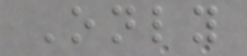Only
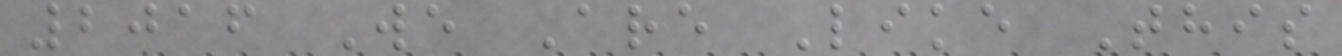2016 We Are Like This
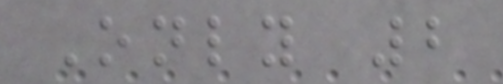Only 2
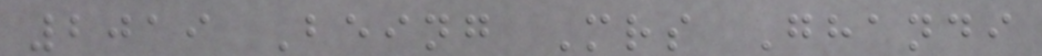2019 Being Mrs Ghandi
